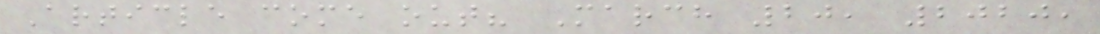Article come out? March 20, 2020,
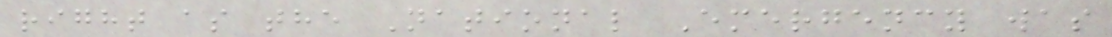right as the National Emergency was
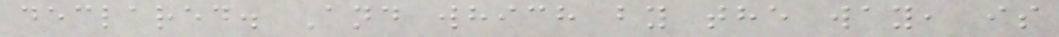declared. And which by the way, is
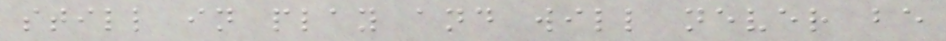still in play and will never be
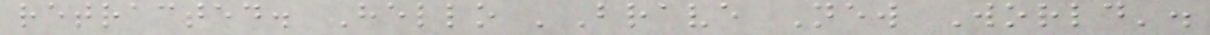retracted. Hello 'Brave New World'.
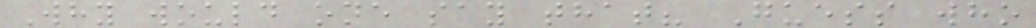Why would one say that? Guess who
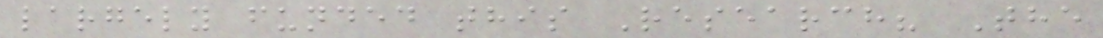largely funded this Research? The
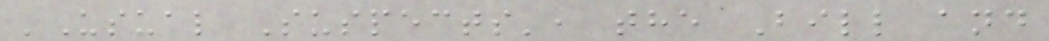'Usual Suspects', the Bill and
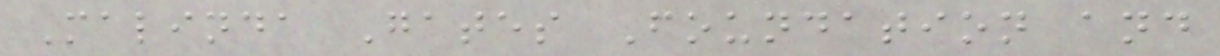Malinda Gates Foundation and
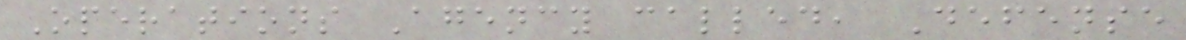Operations Agency called, Defense
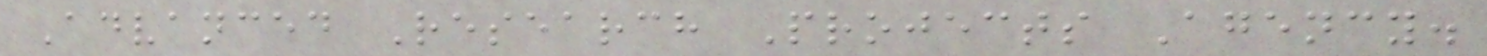Advanced Research Projects Agency.
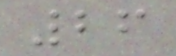26
